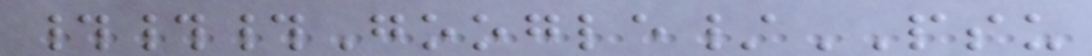###Google/PSU
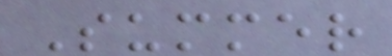Summer
